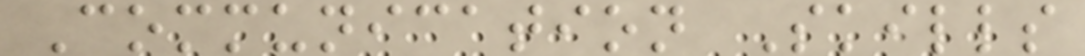Communication Skills
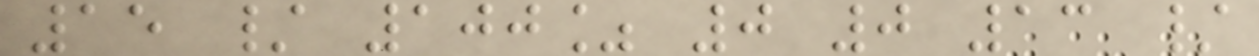15 / 100% 0 0 13 /
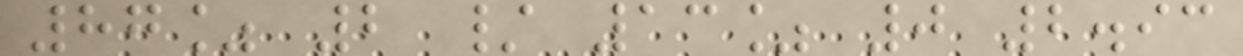87% 2 / 13% 0 2.93
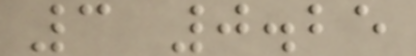3 0.25
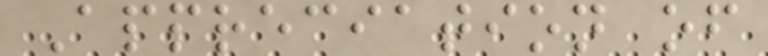Appreciation of
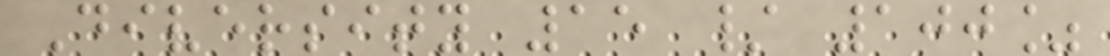Diversity 15 / 100%
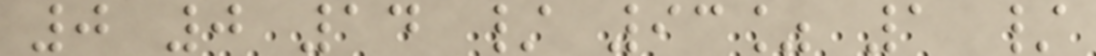0 0 14 / 93% 1 /
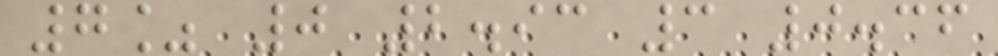7% 0 2.93 3 0.36
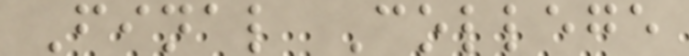Final College
